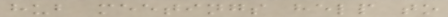hub meetings help to
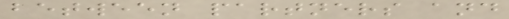between partners and
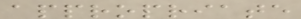appropriate
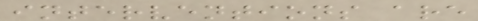interventions are
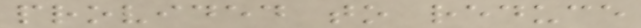provided to reduce
